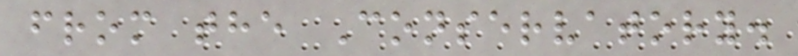from the Conservatory.
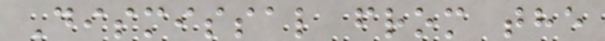Dismissal from the
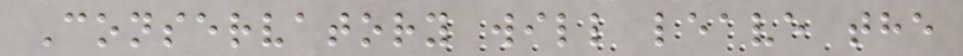Conservatory will leave the
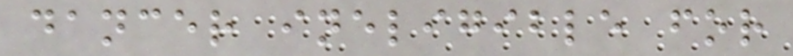dancer ineligible for
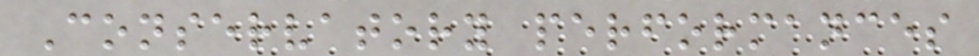Conservatory performances
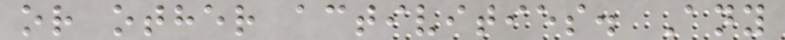or other activities. Any
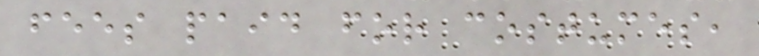fees paid for costumes,
